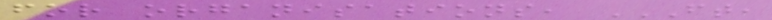for organisations, FT,
